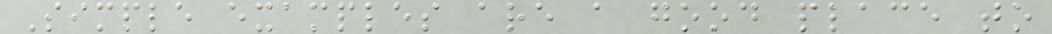Simple examples are a good place to
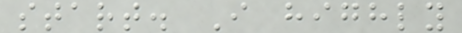start. I highly
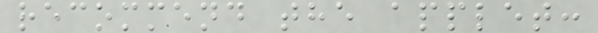recommend the applet:
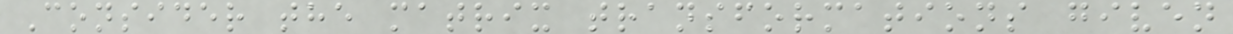Consider the matrix transformations given
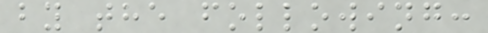by the following:
